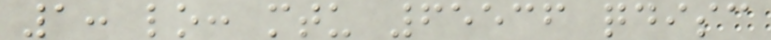1: lo: mtu 65536 qdisc
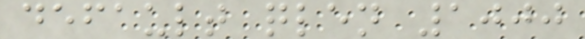default qlen 1000
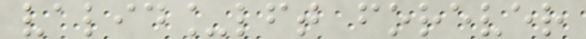valid_lft forever
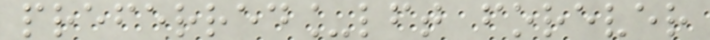preferred_lft forever
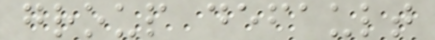group default
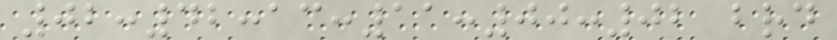02:42:ac:11:00:02 brd
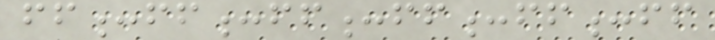ff:ff:ff:ff:ff:ff
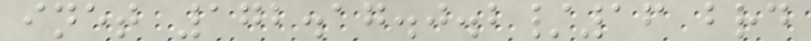inet 172.17.0.2/16 brd
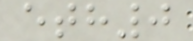eth0
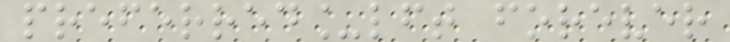preferred_lft forever
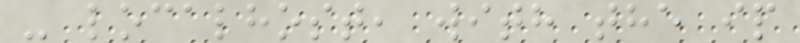- localhost, with the ip
